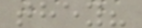they?
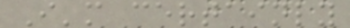I'm certainly
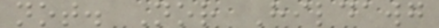not. Nor Hildawg
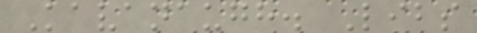Kavanaugh. Libs
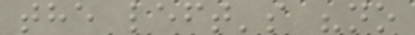the left's "no
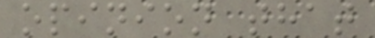opinion that
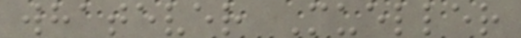whatever Mueller
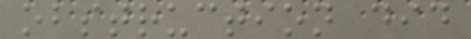obstruction did
